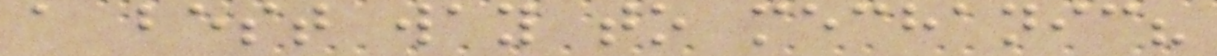a best way to mechanic?
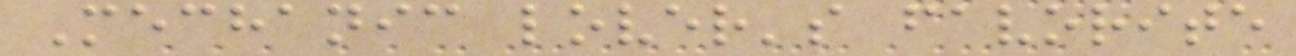Mechanic lover's favorite
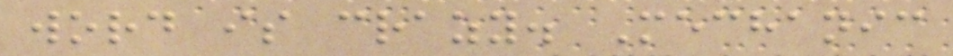word is crazy. Mechanic
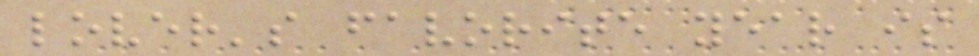lover's favorite year is
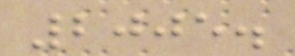2005.
